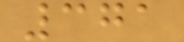371
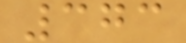373
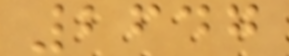2647
